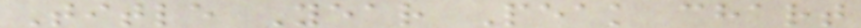Title Year Peak chart
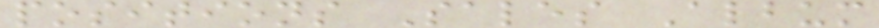positions Sales Album
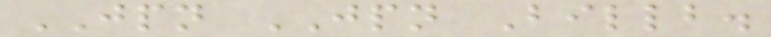JPN JPN Billb.
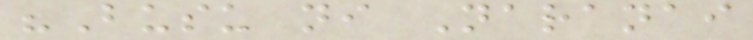"Busu ni Naranai
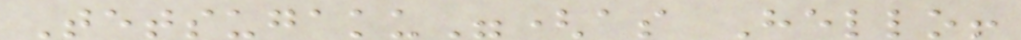Tetsugaku"(as Hello!
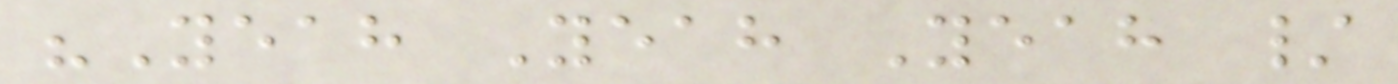"Yeah Yeah Yeah /
